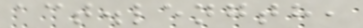act.length,
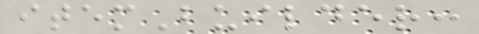itemBuilder:
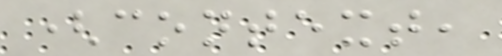(context,
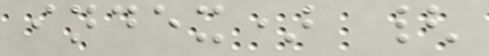index) {
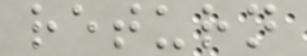return
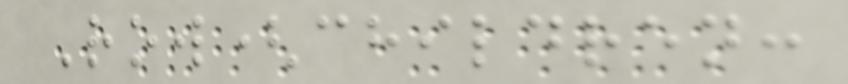Row(children:
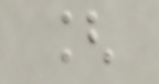[
